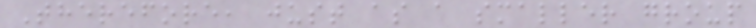Therefore, just as a smaller group
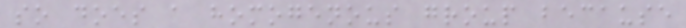so does a homogenous group because
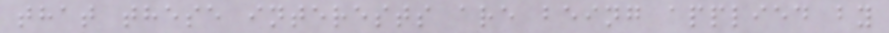that these interests are being applied by
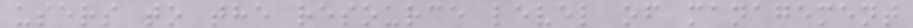users to the resource level of management
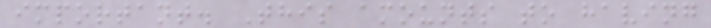important. This amounts to having
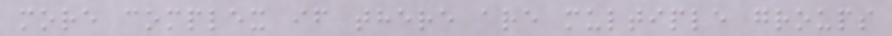more complex if there are multiple groups
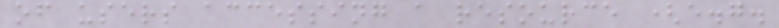of users accessing a resource (e.g.
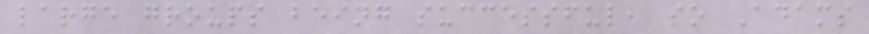large groups being successful, so Adams
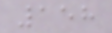158
